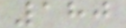180
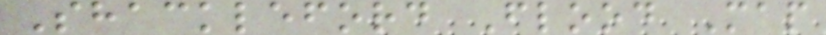Shackleford Flood Map
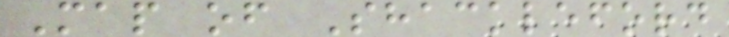Map of Shackleford
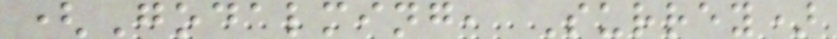(Godalming, Surrey)
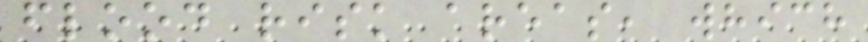flood risk areas, which
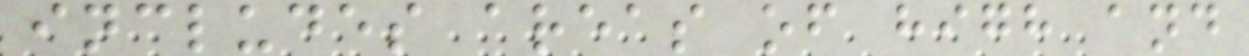includes areas of high and
